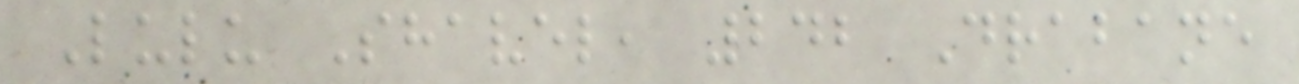Lulu Shavel, 242 Drabane
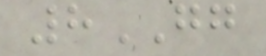8GG
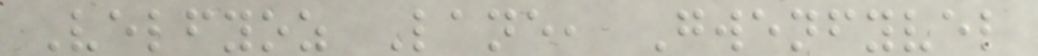Velfyoz Lane, Gwenfyvel
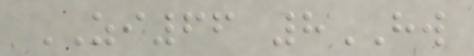ZI66 8HW
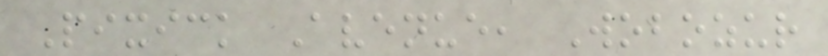Pixick Avenue, Wobozur
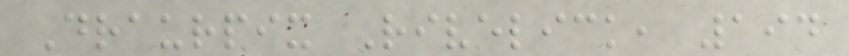Draurpix Rivelick, 194
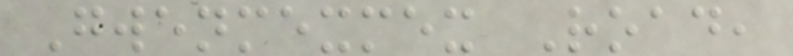Gwenmexmex Road,
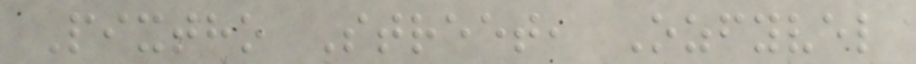Pixtho Street, Ozfyvel
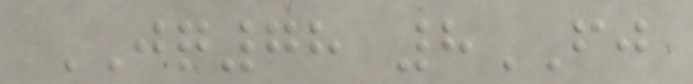JQ78 8FJ
